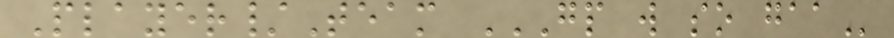Player/Team GP W SO GAA
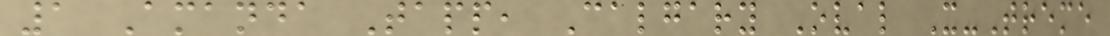1 Amanda Tapp, Calgary Oval X-Treme
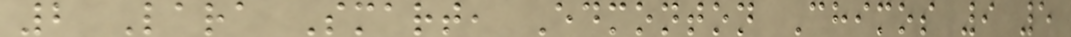2 Lara Smart, Edmonton Chimos 9 5
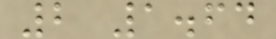2 1.64
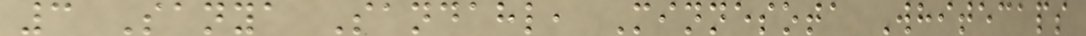3 Sanya Sandahl, Minnesota Whitecaps
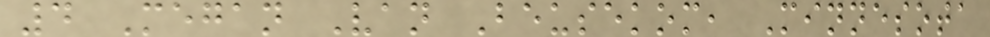4 Megan Van Beusekom, Minnesota
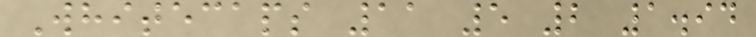Whitecaps 11 5 2 1.94
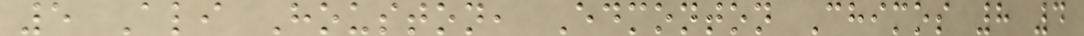5 Ali Houston, Edmonton Chimos 8 4
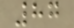87
